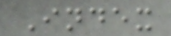Index
